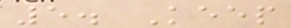5. Keep
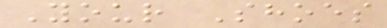Your Shoes
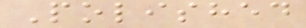Polished
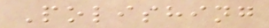Polishing
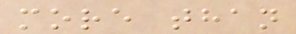more than
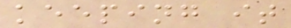keeping it
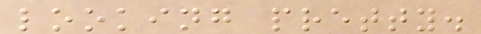looking pretty.
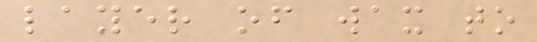layer of wax to
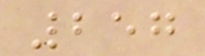257
